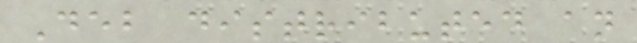Deb distributed an
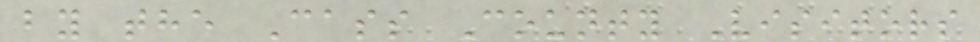by the Cass County Visitors
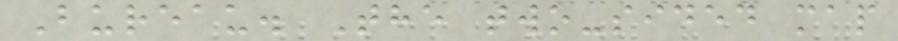Bureau. The two-sided map
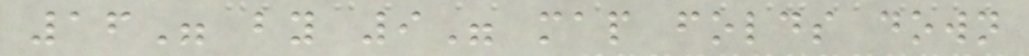16" by 9" map folds down
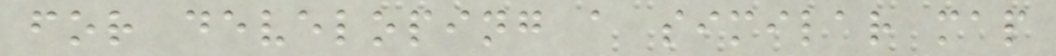for developing a similar map
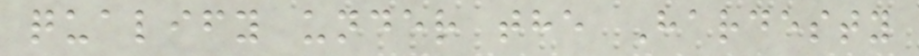qualify under the Hardesty
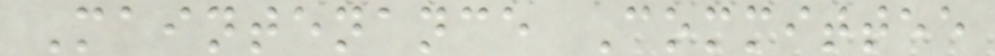Maintenance Committee
